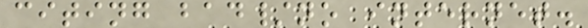citing bad/no internet.
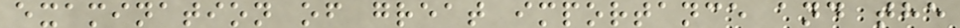examination of great importance and the
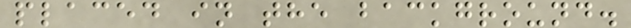placed in the background.
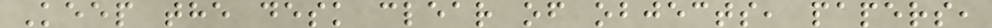Keep the desk clear of objects, papers,
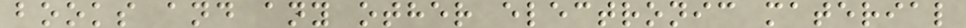books and any other electronic material
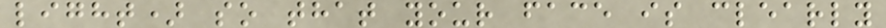light) so that your face is clearly
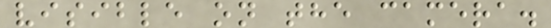visible on the camera.
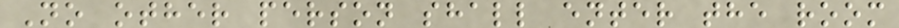No other person shall enter the room
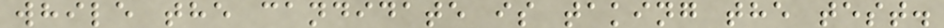while the candidate is taking the test.
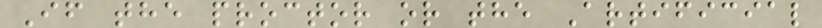If the proctor or the Artificial
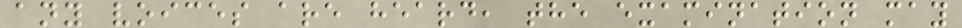any voices are heard, the examination may
